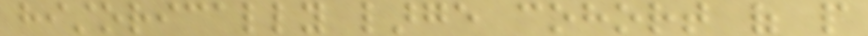historically large cohort of people
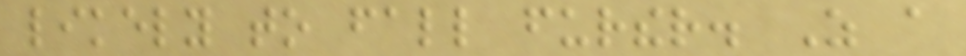likely to fall further. As a
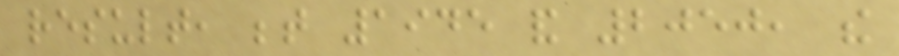result, between 1945 and 2050, the
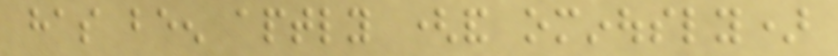has been aptly (and ominously)
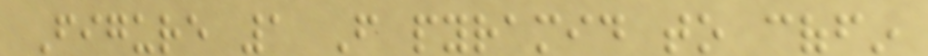Figure 1 From pyramid to coffin
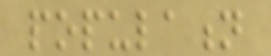population
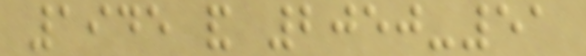1945 and 2050-51
